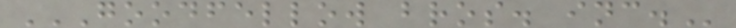GOODFELLOW BROS. INC.
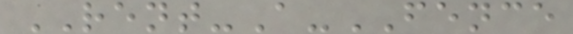RENT-A-FENCE
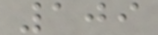109
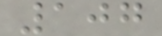107
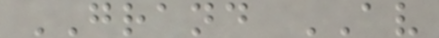GRAND AV
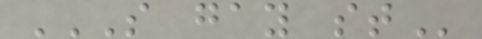S GAY ST
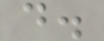d.
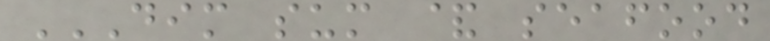DIM SUM & SEAFOOD
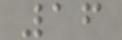16
